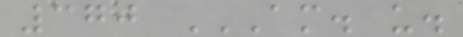370 AM. U.
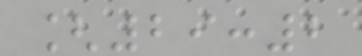[29:2
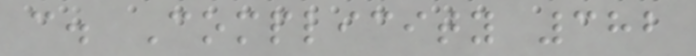c. Complicity 382
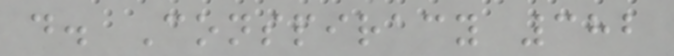d. Conspiracy 382
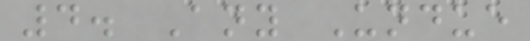4. Any Undue
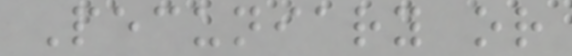Pecuniary or
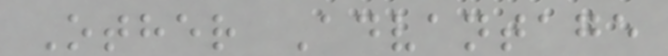Other Advantage
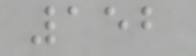152
